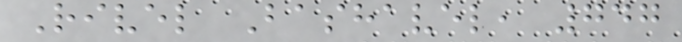Rivel Bashavel, 747
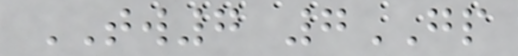TW7 7GP
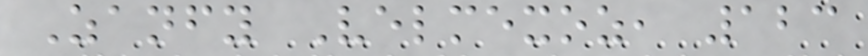Zanfy Velmexoz, 123
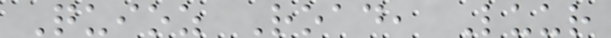Quioz Road, Luur
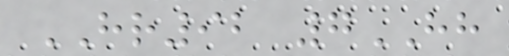HR92 7HH
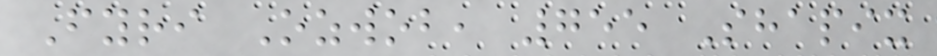Fyri Ozwob, 755 Shapix
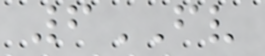6FV
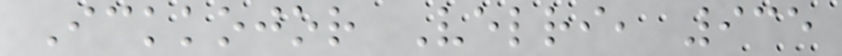Ickkojor Velri, 935
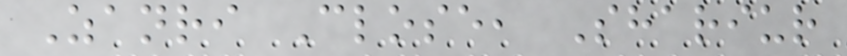Zanri Close, Shariur
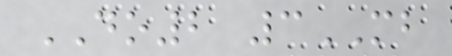DO2 3MB
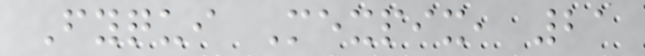Fyqui Mexpix, 21
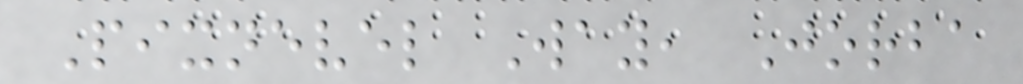Pixnevel Way, Jorba
